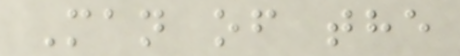Man of the
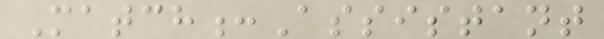Match:Assistant
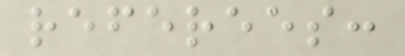referees:
